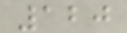120
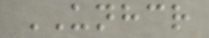UNHCR
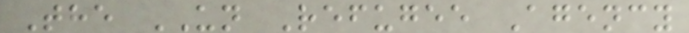The UN Refugee Agency
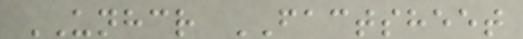UNHCR FACTSHEET
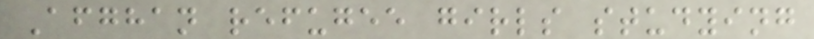Afghan refugee girls studying
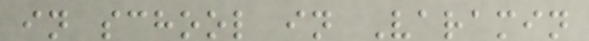in school in Varamin
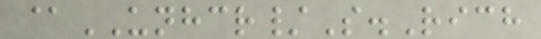@UNHCR/S.Rich
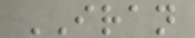IRAN
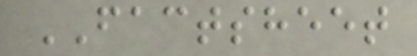FACTSHEET
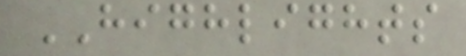HIGHLIGHTS
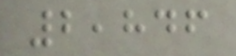2,846
